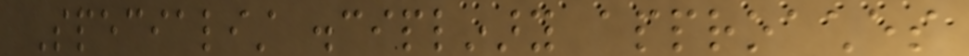Specialist disciplinary approaches
